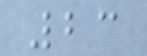23
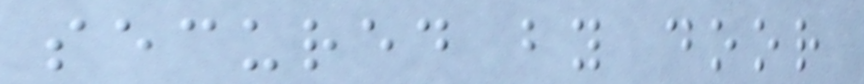secured by door
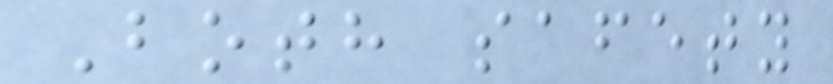Both safety
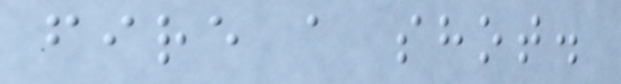fire a shot.
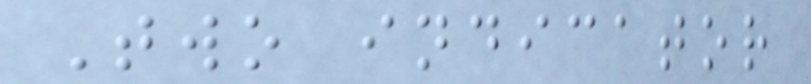Two indicator
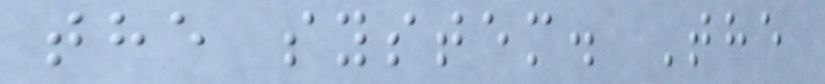the system. The
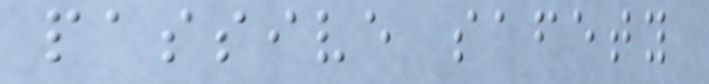passive safety
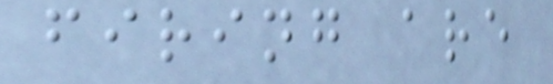firing are
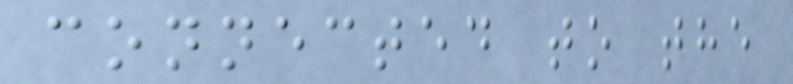connected to the
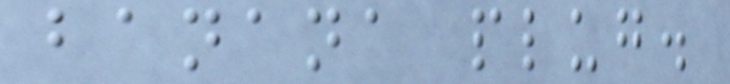banana plug.
